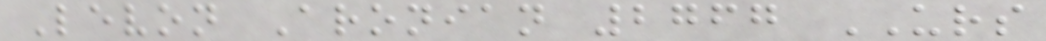Levon Aronian 2767 URS
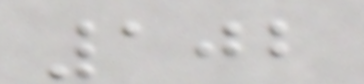102
